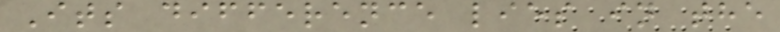Its difference lies in the
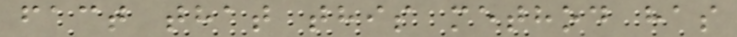fact that this method has
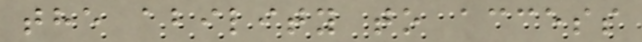the ability to access
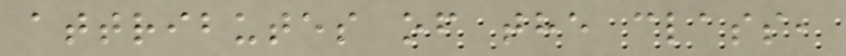attributes of the class,
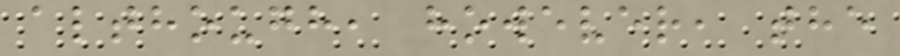although, however, the
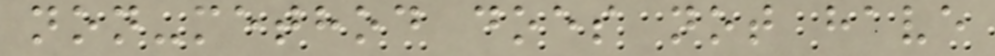non-method does not have
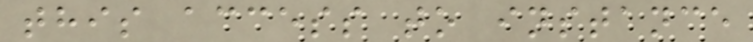this access to instance
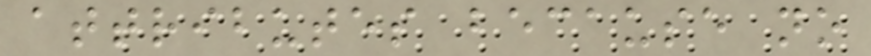attributes because no
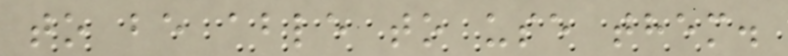to be able to use them.
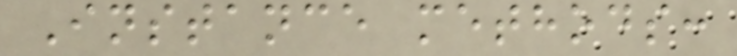Instance methods:
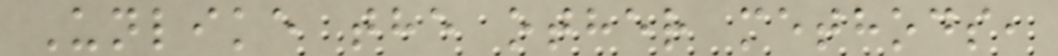Unlike the other methods,
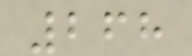268
